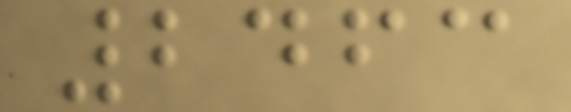2463
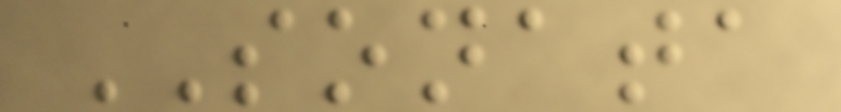SONATA
